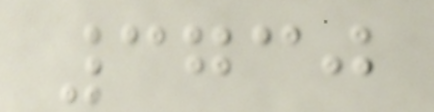3730
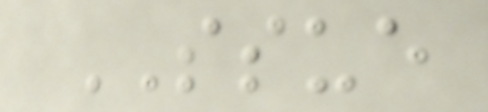SSUE
